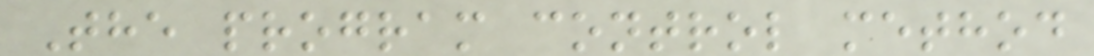The program control method
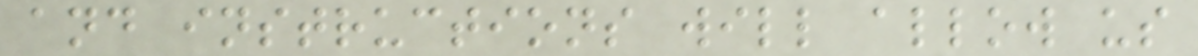and instructions will allow us
